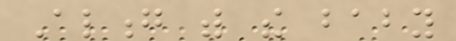Along with the baby
